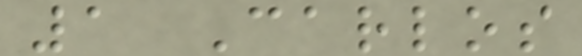1 Carlos
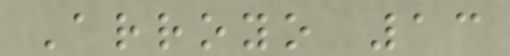Arroyo 13
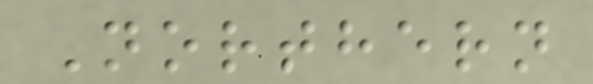Northern
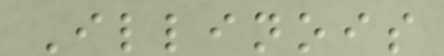Illinois
